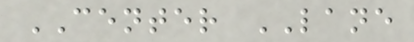CENTER LANE
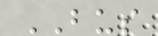BUS
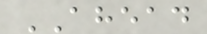AHEAD
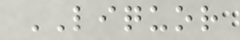LIQUOR
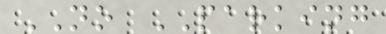NO PARKING
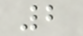2
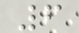6
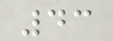43
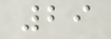29
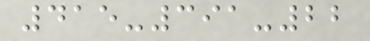415-391-22
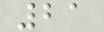21
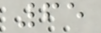65
